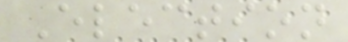Election
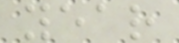year
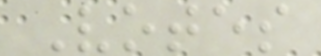Votes
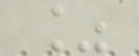%
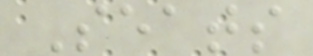Seats
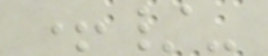+/-
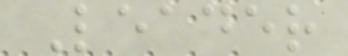Leader
